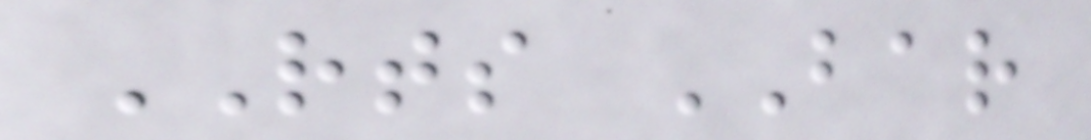RTS BAR
